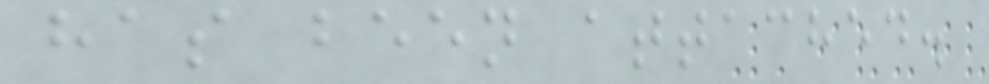has been attached.
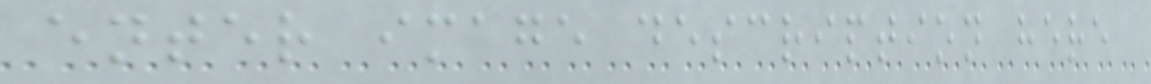enter image description here
